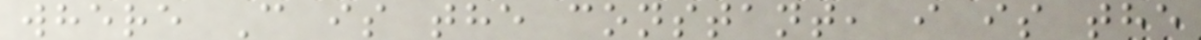where C is the constant, i is the
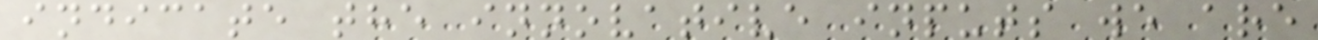indicate the innovative inputs we are
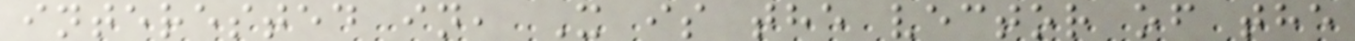interested in, X is the vector of the
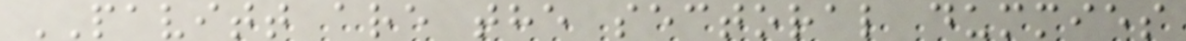PAVITT are the sectoral dummies
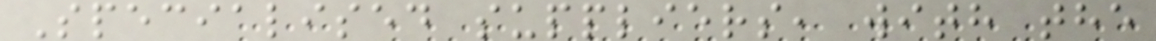Specialised suppliers, with the
